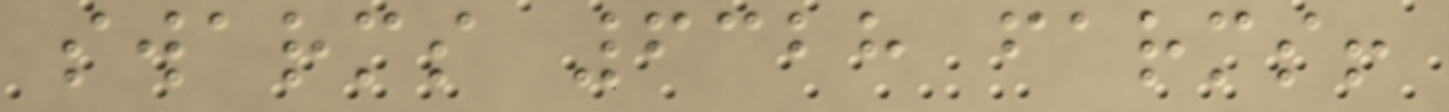swarms 6328 farms!
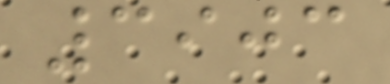3903
